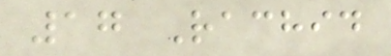17 Rachid
